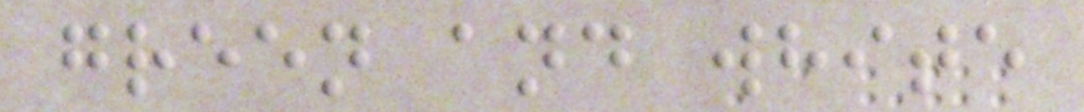green and white
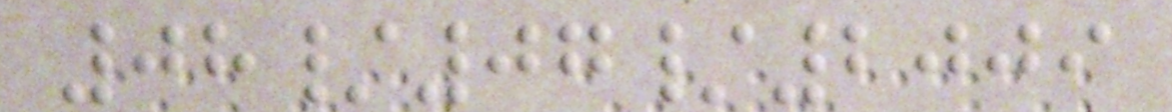08/07/2009
